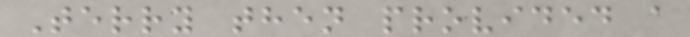Terry then provided a
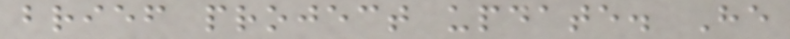brief project update. He
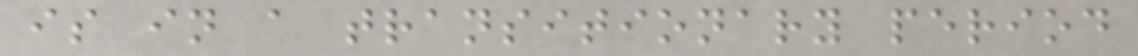is in a transitionary period
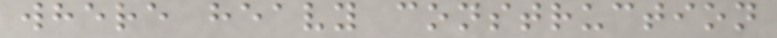where heavy construction
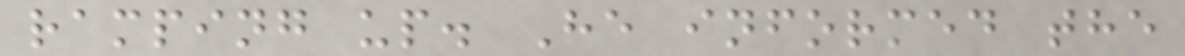ramping up. He informed the
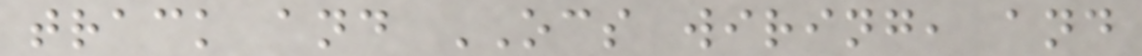track and OCS wiring, and
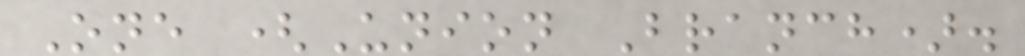One (Union Branch).
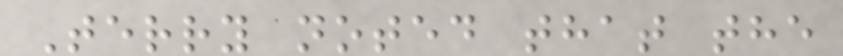Terry noted that the
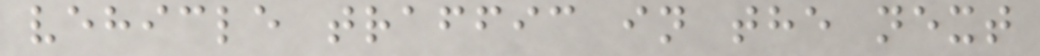vehicle traffic in the next
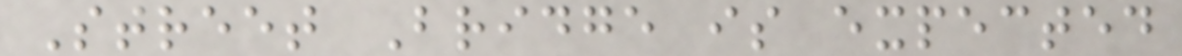Street Bridge is expected
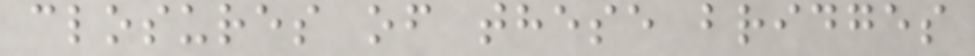closures of these bridges
